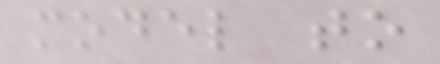model to
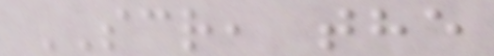SCR, the
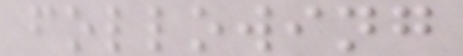following
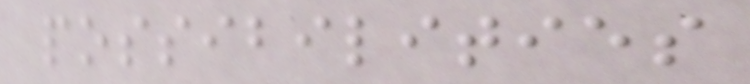possibilities
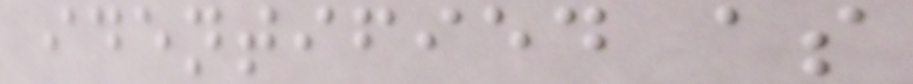identified as
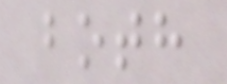both
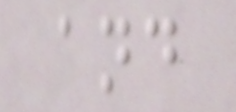and
